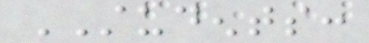STUDENTS:
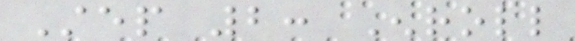Step 2: Enroll
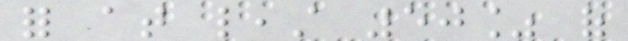for at least 50% of
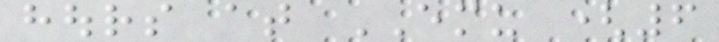hours at EMU (6
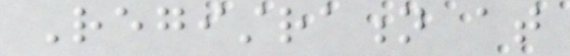Registration at
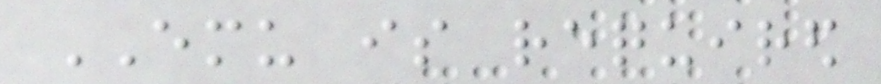EMU is required
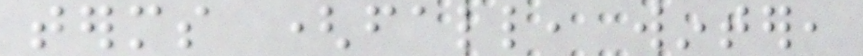terms (fall, winter,
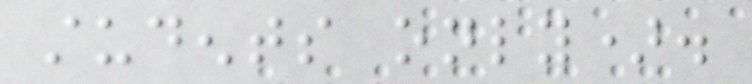students only).
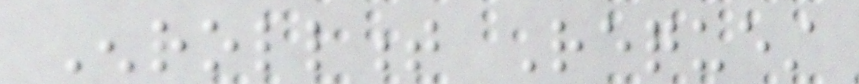Enrollment Request
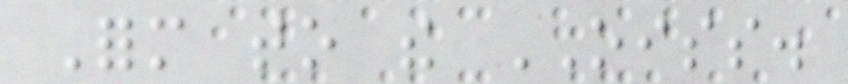Form to the OISS.
